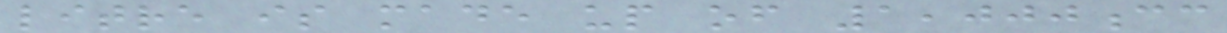litre is made up of 1,000cc
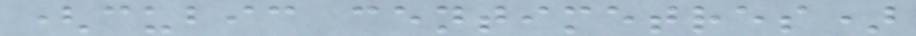(cubic centimetres)
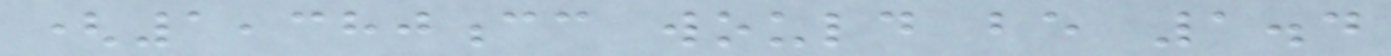(1,380cc would be 1.4
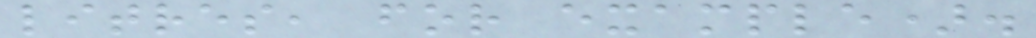litres, for example).
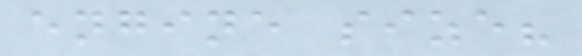engine size?
